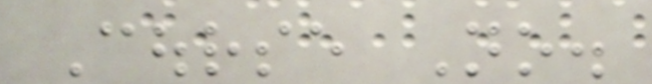Course No.
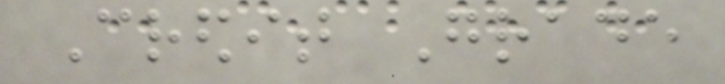Credit Grade
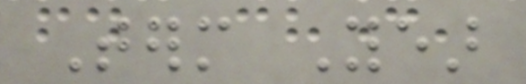Term Year
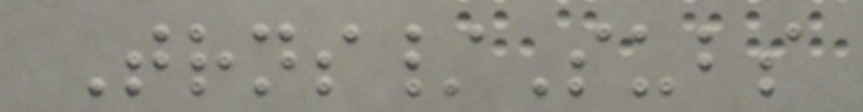Trns/Subs
